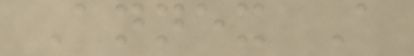Annex A
